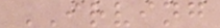IRVING
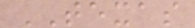TEXAS
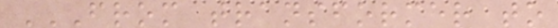FROM TRANSFORMER TO
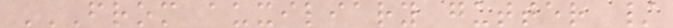FROM AUXILIARY GUTTER /
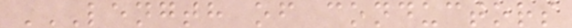LENGTH OF CONDUCTORS
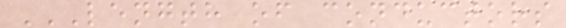LENGTH OF CONDUCTORS
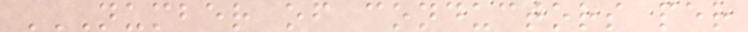NUMBER OF CONDUCTORS PER
